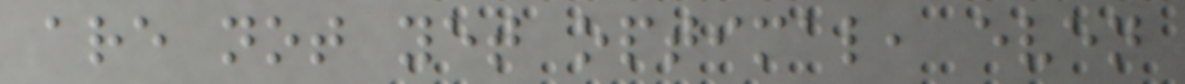are not yet optimal, even
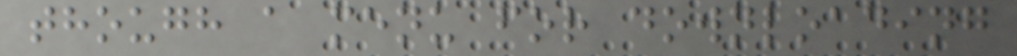though a menu for downloading
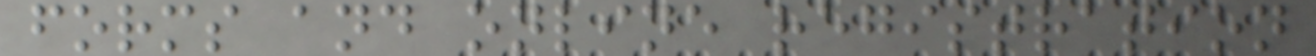forms and online registration
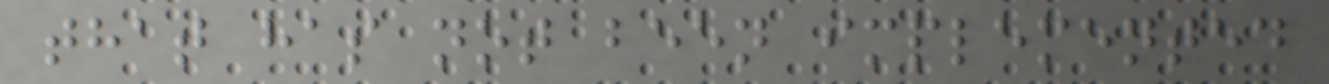that has not been implemented
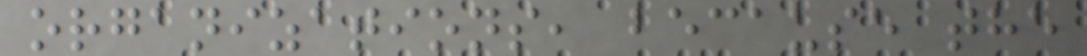organizations, because the
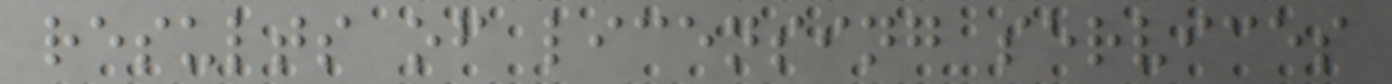results of licensing services
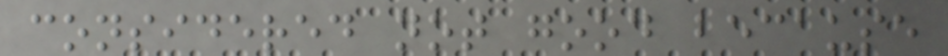considered not good because
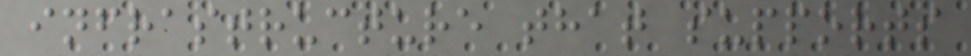infrastructure that supports
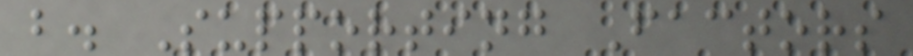b. Supporting Factors
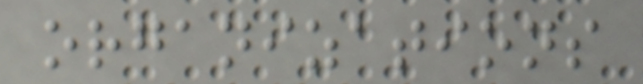organizations
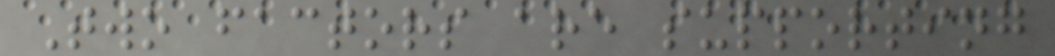Two factors are supporting
